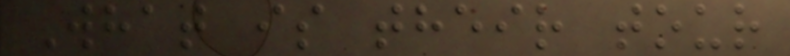What is their tour
